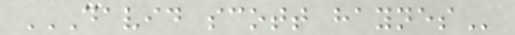DAVID SCOTT HAYNES
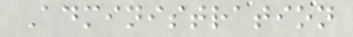Administration
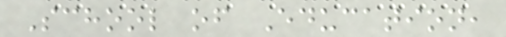School of Education,
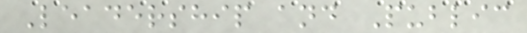Leadership and Public
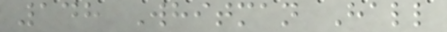148 Whitman Hall
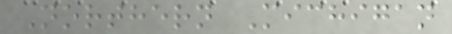Northern Michigan
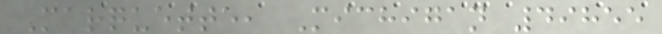Marquette, Michigan 49855
